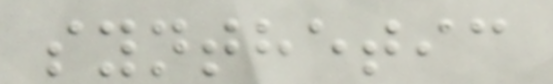synthetic
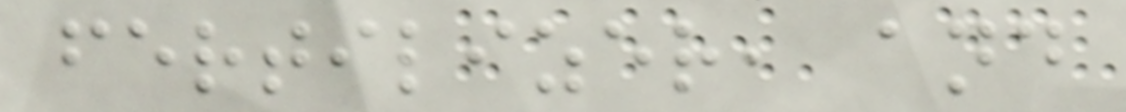fertilizer, and
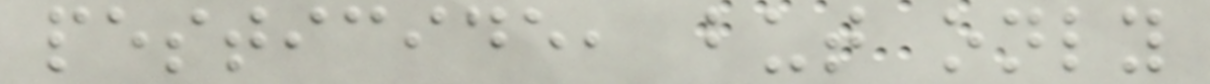pesticide, but only
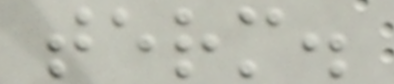term.
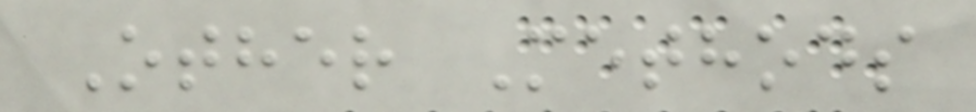Other Methods
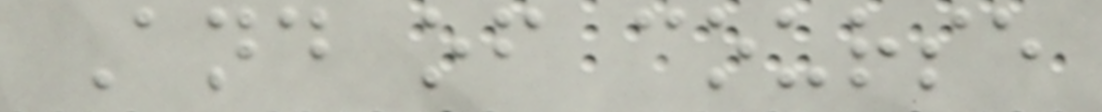And of course
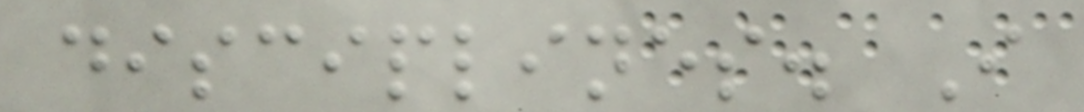disciplines. I
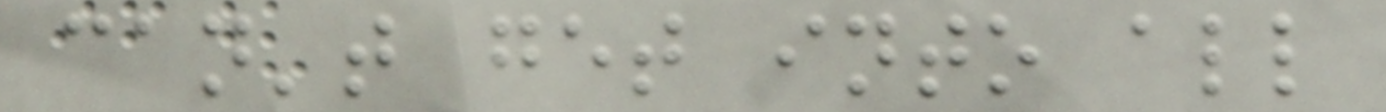can't get into all
